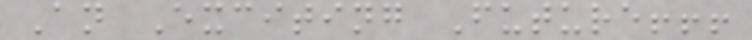An Exciting Future!!!
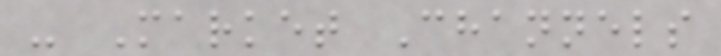- Market Channels
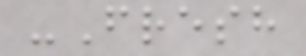-Fresh
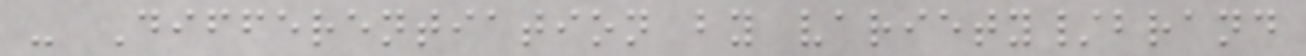- Differentiation by variety/brand
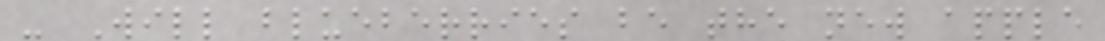- Will blueberries be the new apple
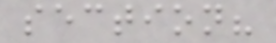section?
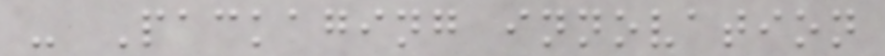- Packaging innovation
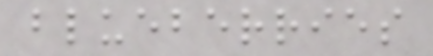blueberries
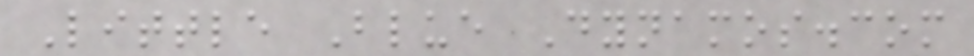Little Blue Dynamos.com
